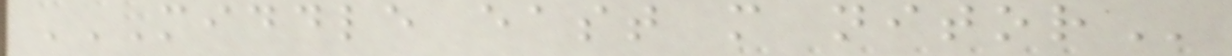MIDDLE EAST M NITOR
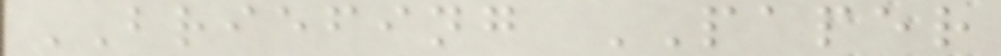BRIEFING PAPER
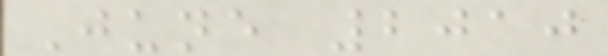June 2010
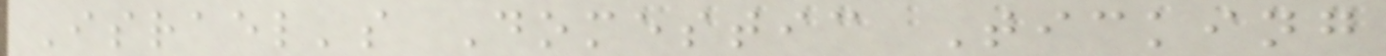Israel's Domestic Ticking
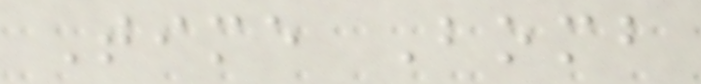Time Bomb
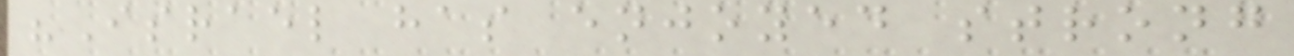"Israel has enjoyed strong
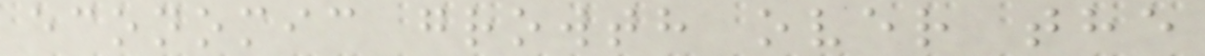economic growth over the
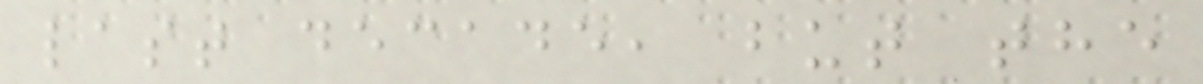last decade, but the
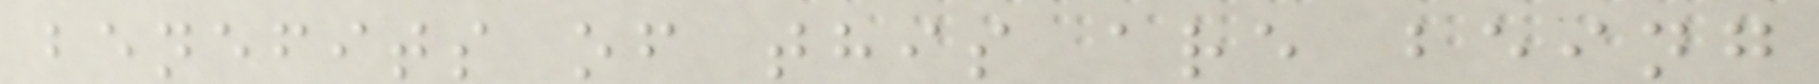benefits of this are being
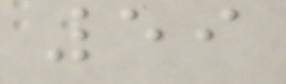59
